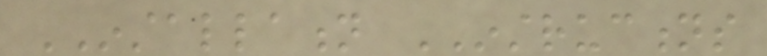INSTALLATION INSTRUCTIONS
